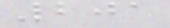201
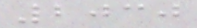2030
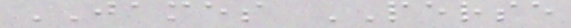JAMES PERSE
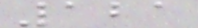121
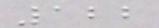122
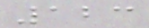123
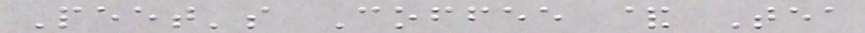Peet's Coffee & Tea
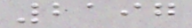2197
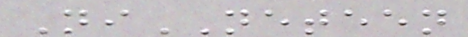NiNETEEN
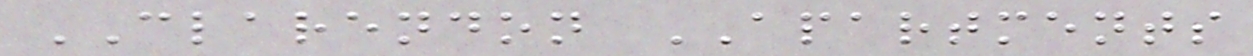CLARENDON APARTMENTS
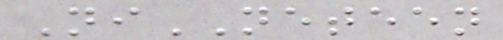NiNETEEN
